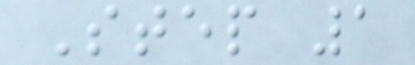Step 1
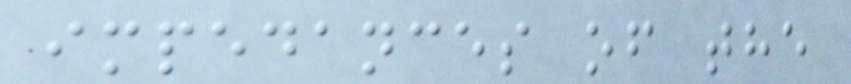impedances of the
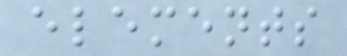elements
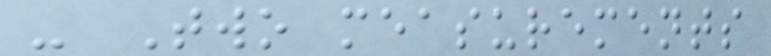- Two measurements
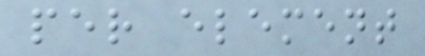per element
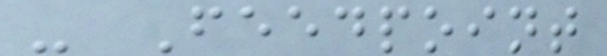- Feedpoint
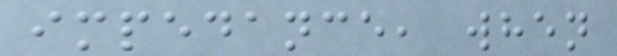impedance, when
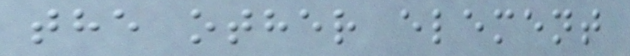the other element
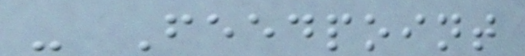- Feedpoint
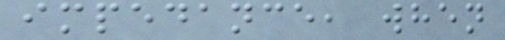impedance, when
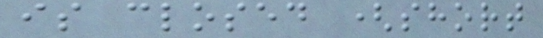is closed (short
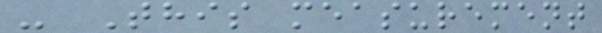- This measurement
